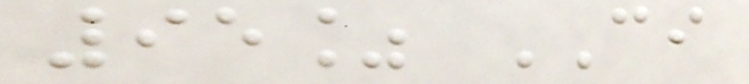95% CI
